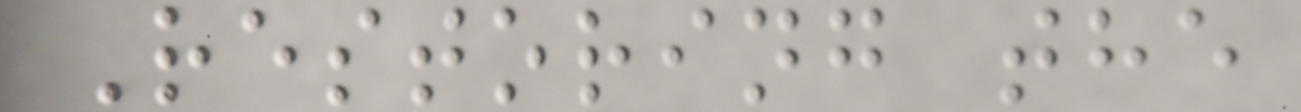Restoring the
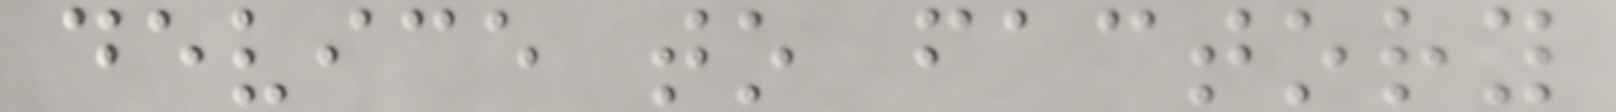device to factory
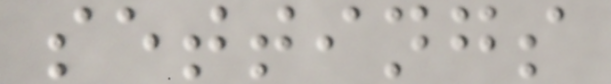settings
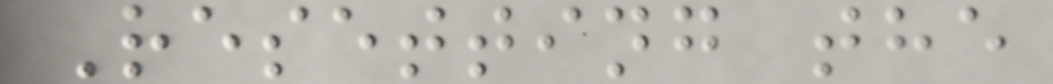Resetting the
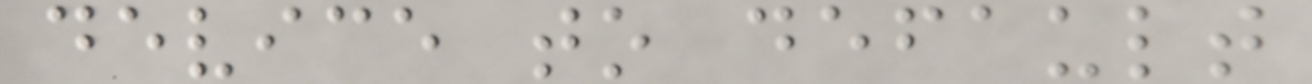device to default
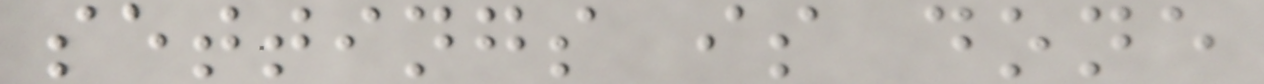settings is done
